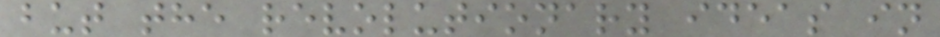but the revolutionary ideas in
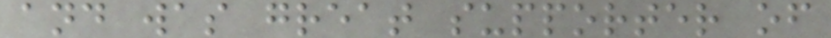and was great supporter of
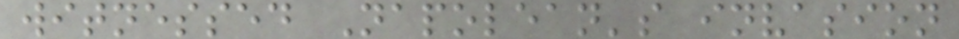witnessed Napolean's invasion
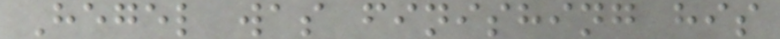Hegel was finishing his
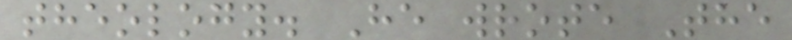theology. He wrote The
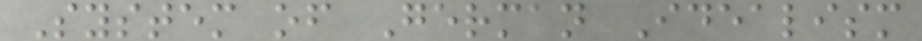System of German Idealism
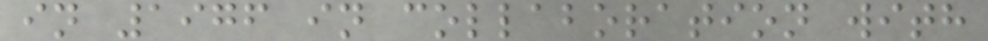in 1976 in collaboration with
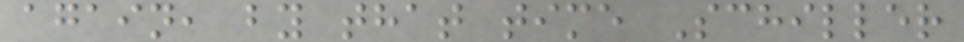again, by that time Schiller
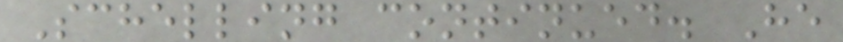Schelling continued. He
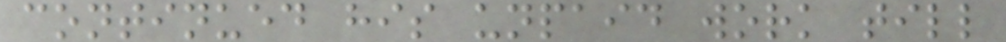continued his unpaid work till
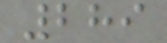289
